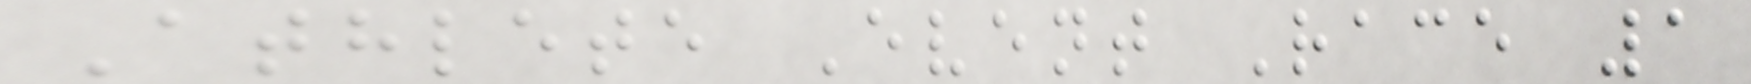Athlete Event Race 1
